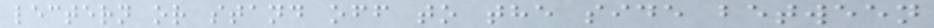lectern or stand off to the side between
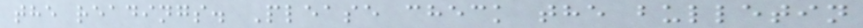the readings. Please check the bulletin
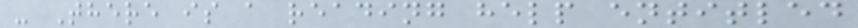- There is a reading help entitled
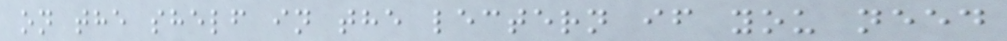on the shelf in the lectern if you need
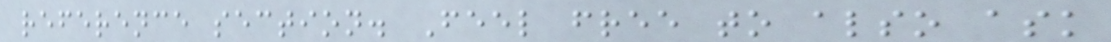reference section. Feel free to also ask
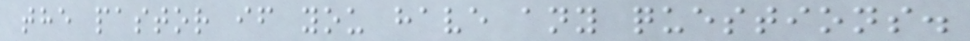the pastor if you have any questions.
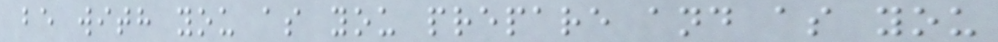be with you as you prepare and as you
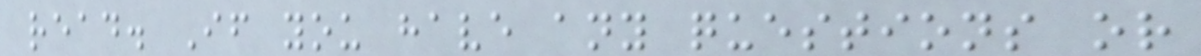read. If you have any questions or
